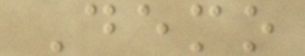Demo
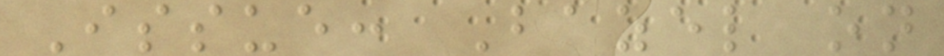Issue: Bazel on
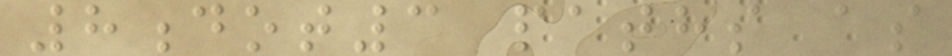8dot3 paths as
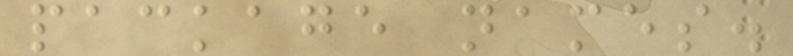package names.
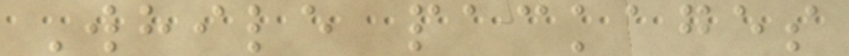While packages
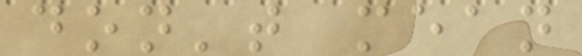don't mean
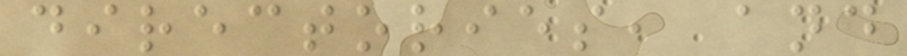directories, and
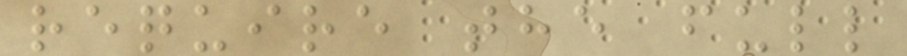require the full
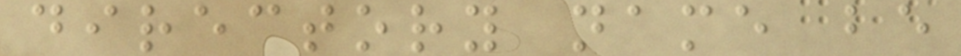directory name be
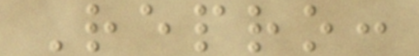Repro:
